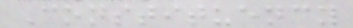Constituency
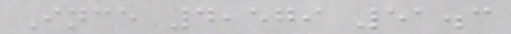Ince 4,579 51.3
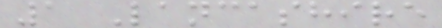1 Lancashire
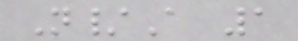N/A 1
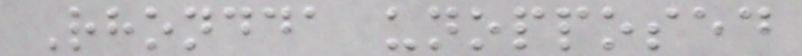Rhondda unopposed
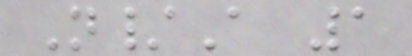N/A 1
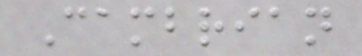Cambrian
